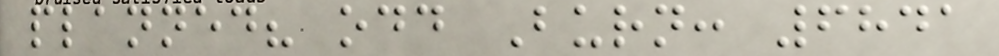planned? odd Burn: 6841
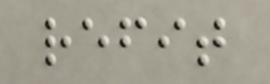refit
